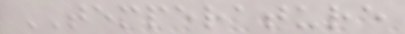TEMPERATURE
